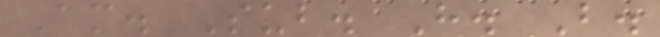Am. Sub. H. B.
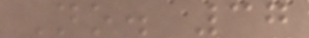No. 37
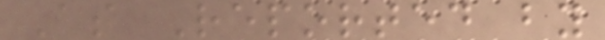As Reported by
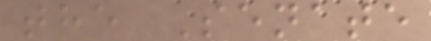the Senate
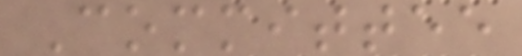Committee
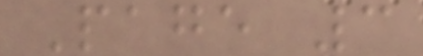Page 3
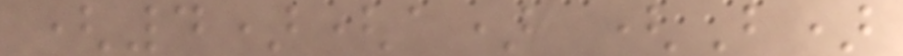(4)(a) (B)
